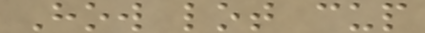How lot cup
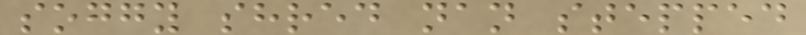soggy shred nan stepped
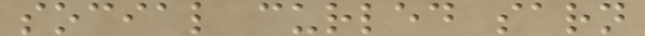social curled sarn
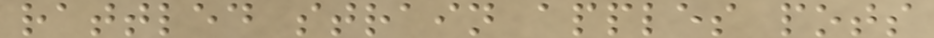rattled strain apples pots
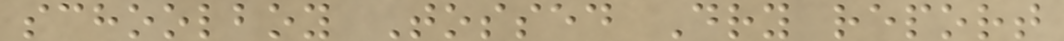schoolboy Tossed Dry report
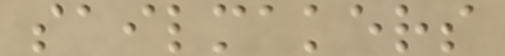sailmakers
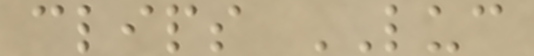clips LUC
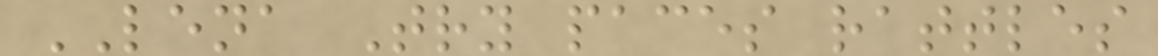LENA Try paces rattles
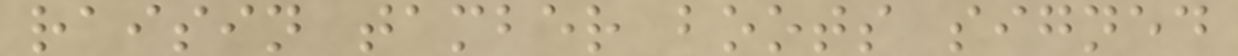raisin tamber boots signed
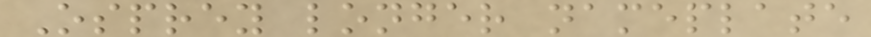Osprey longer nameplate
